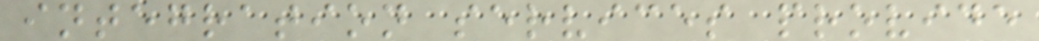integration services provide
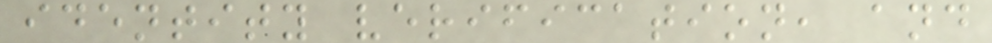identity verification, and
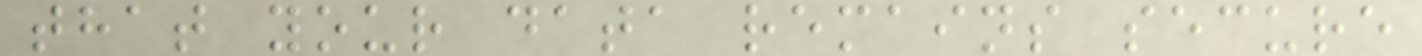that your data remains secure
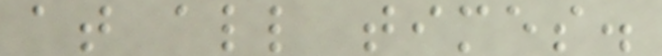at all times.
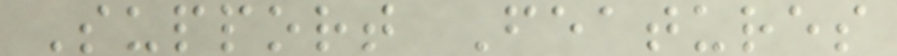Support Features
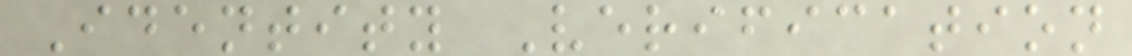Identity Verification
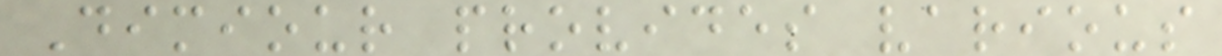Dimiour provides various
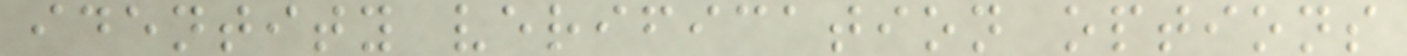identity verification options
